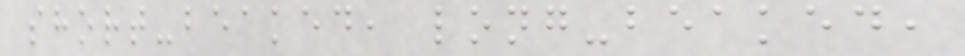short-beaked, long-beaked,
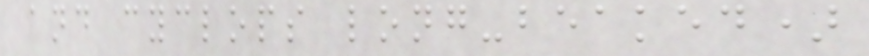and cyclops long-beaked)
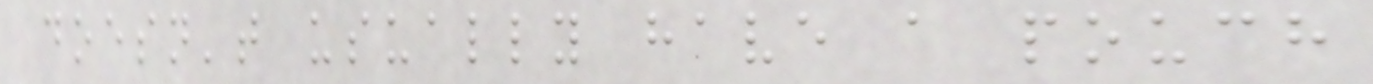doesn't usually have a pouch
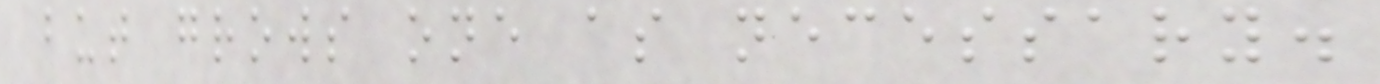but grows one as necessary.
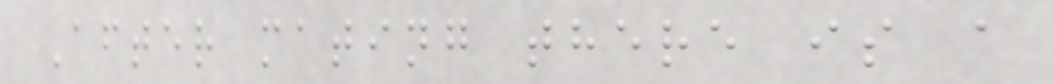After mating there is a
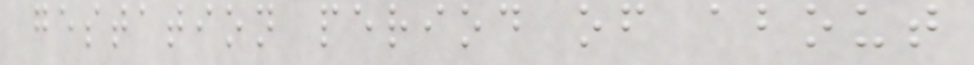gestation period of about
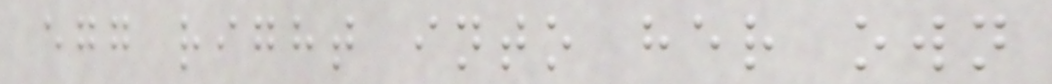egg right into her own
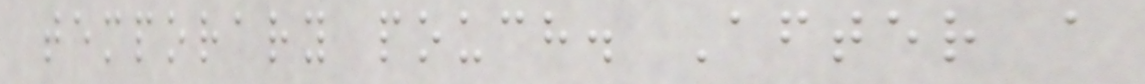temporary pouch. After a
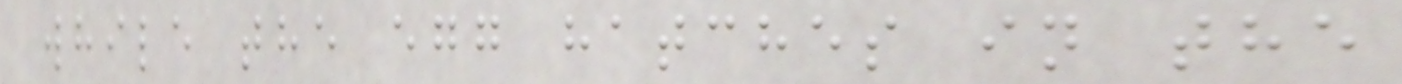while the egg hatches in the
